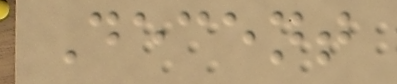Decent
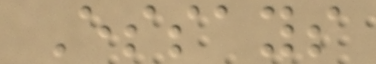Essays
